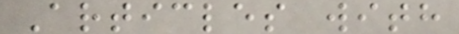Articles with
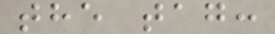the tag:
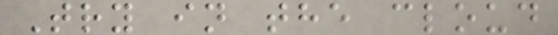Try in the cloud
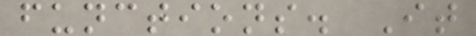functions. It
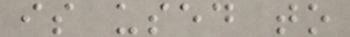is used to
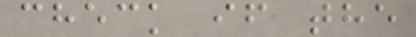check if the
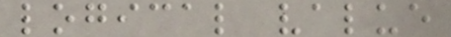logical value
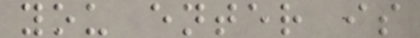you enter is
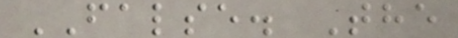FALSE. The
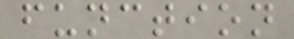function
